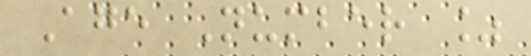Age Number %
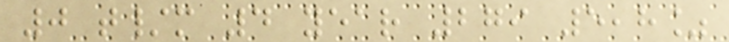0 t/m 4 year 279 5,8%
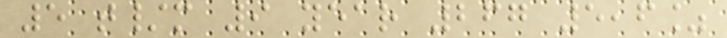5 t/m 9 year 267 5,6%
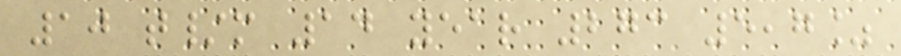10 t/m 14 year 273 5,7%
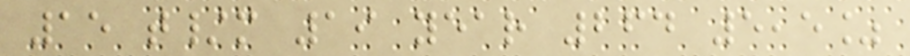15 t/m 19 year 264 5,5%
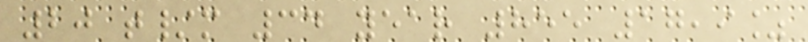20 t/m 34 year 855 17,9%
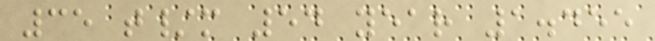35 t/m 54 year 1.455
